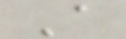A
